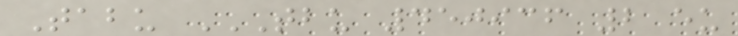Tabu TBU 450936 2 EU
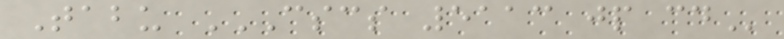Tabu CSCS 5113 JP CD
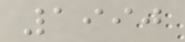1990
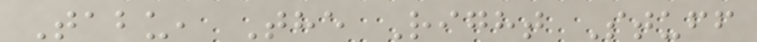Tabu, The Right Stuff
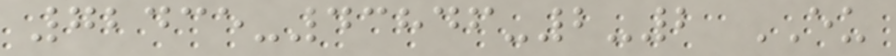72435-43846-2-2 EU
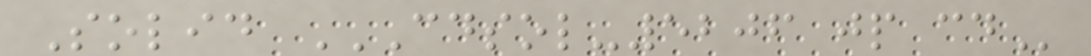Solid CDSOL-5206 JP CD
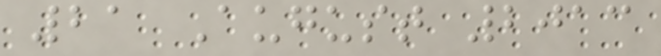21 August 2013
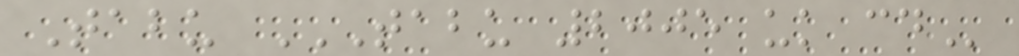Tabu TABU 2005 UK CD
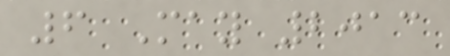6 May 2013
